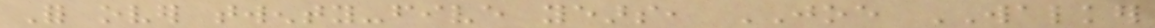For over twenty-five years, JOE WALKER
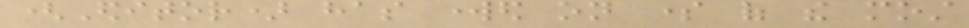(Editor) has worked on some of the most
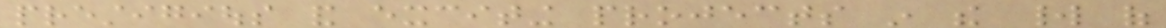prestigious and exciting projects in the world of
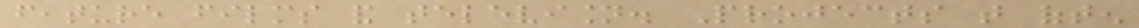feature films and television. Projects that often
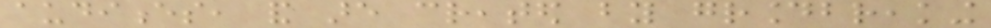audiences, and are created by groundbreaking
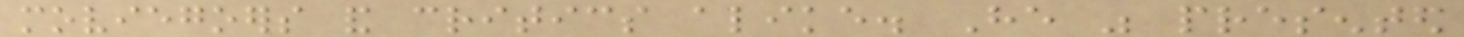moviegoers and critics alike. He was presented
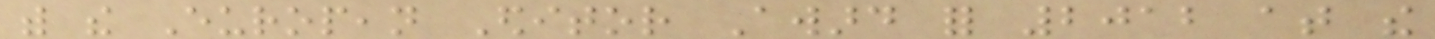with the European Editor Award for 2012 at the
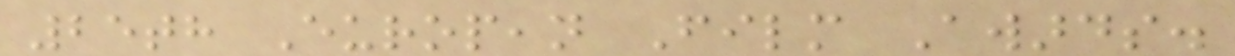25th European Film Awards.
